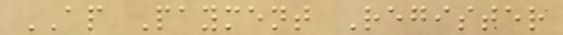AP Payment Register
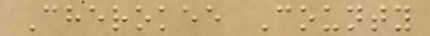Cherokee County
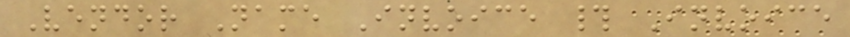Vendor Name Invoice # Invoice
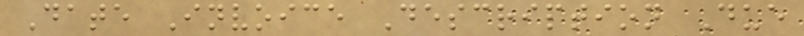Date Invoice Description Due
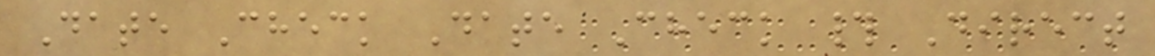Date Check Date Check # Direct
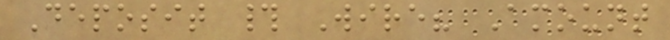Deposit # Wire? Amount
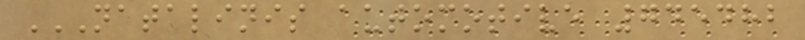NATALINIS AUTOMOTIVE 745482
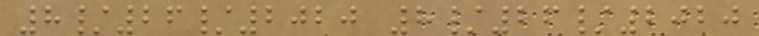8/26/2020 8/26/2020
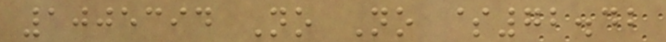1005394 No No $72.42
